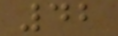42
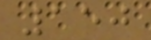150
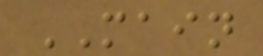MAIN
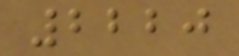2220
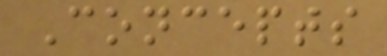Concepts
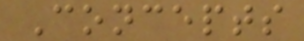Concepts
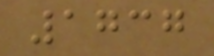1737
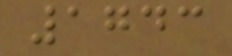1743
